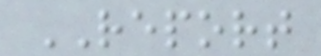REPORT
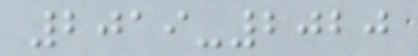2019-2020
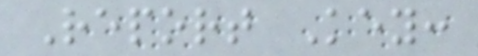Report Key:
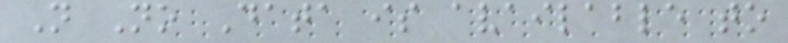N No Data is available to
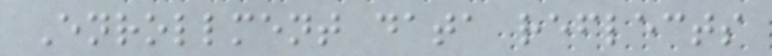Enrollment data reflects
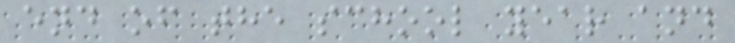end of the school year and
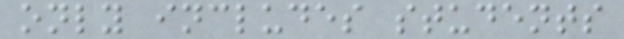only includes students
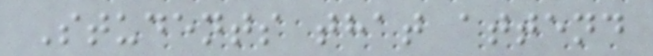Students that attend
